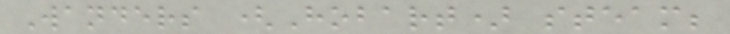Wanders (Hobart) steam;
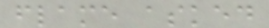flame asked
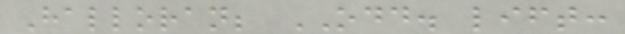Halloran; ODD. lift:
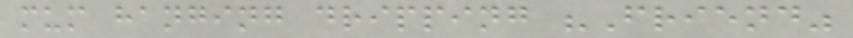mum hanging dripping "Friend"
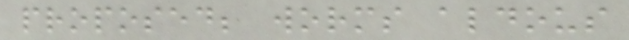proposed; worms aldous
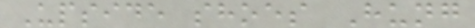Upside shoes Hung
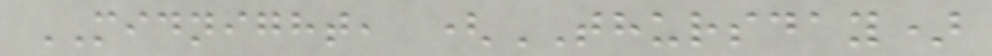MIDNIGHT, (THURSDAY)
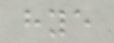hye
